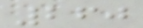260
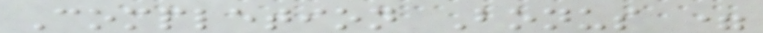Completion Bonus =
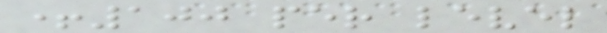+100 per level
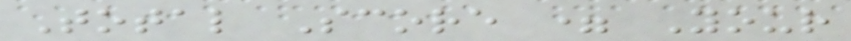Total Score = Your
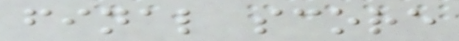final score
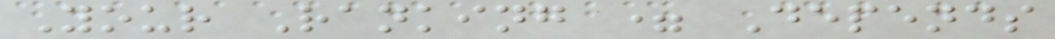Your Ranking = Depends
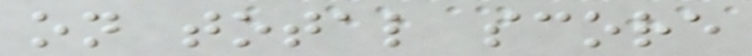on total score
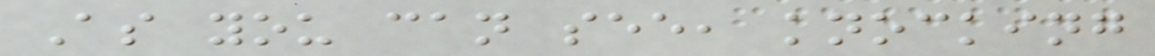As you can see, knocking
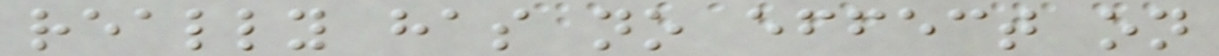really has no effect on
